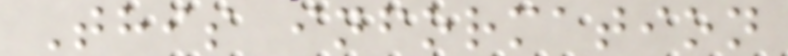This information
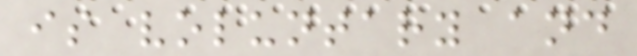is voluntary and
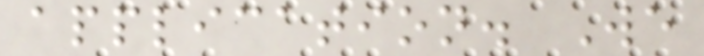application. We
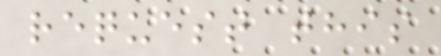request this
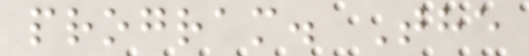program. The
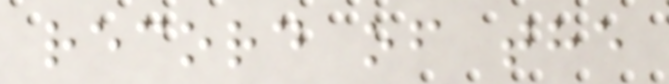record of the
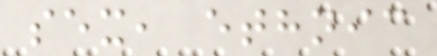sex, ethnic
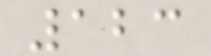123
